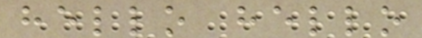hello hello
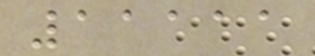11111
